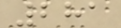281
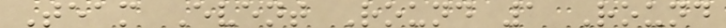Team Event Round 1 Round
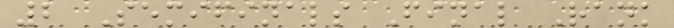2 Semifinals Final Rank
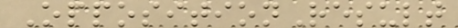OppositionResult
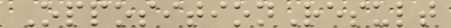OppositionResult
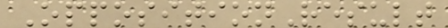OppositionResult
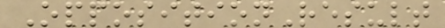OppositionResult
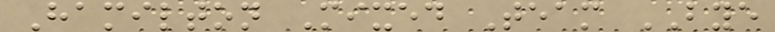Hamilton Mixed Team BYE
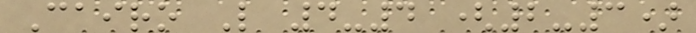Cairo L 4-4 (2-3)
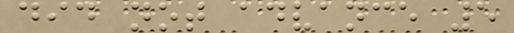did not advance 5
